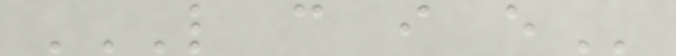L C I E
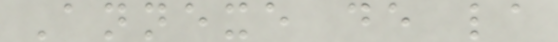Annexe de la
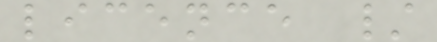licence /
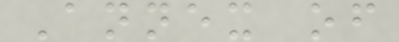Annex of
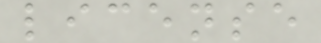license
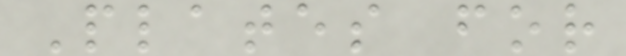Plates for
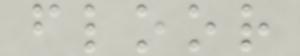floor
